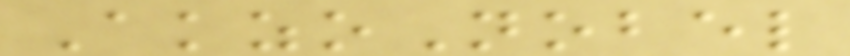AkzoNobel
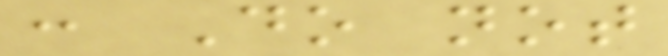: Do not
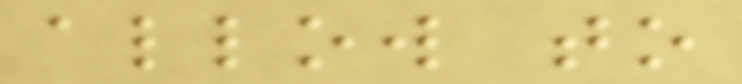allow to
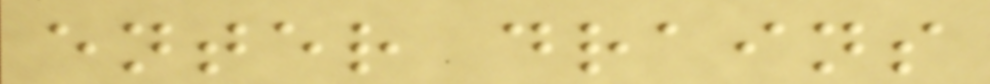enter drains
